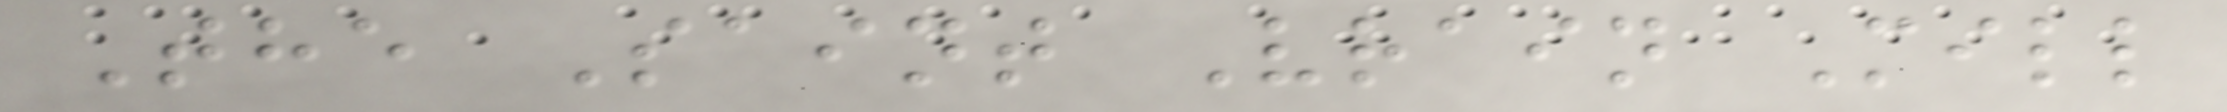The Saint Vrain Mill
